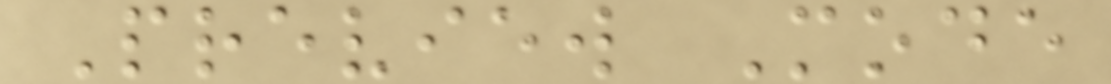Preview Mode
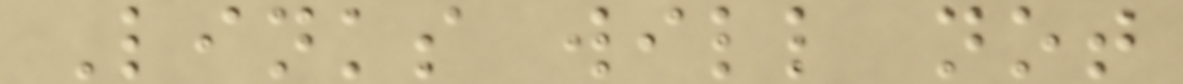Links will not
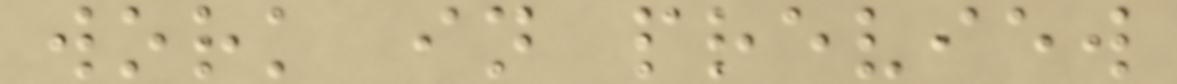work in preview
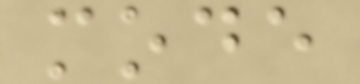mode
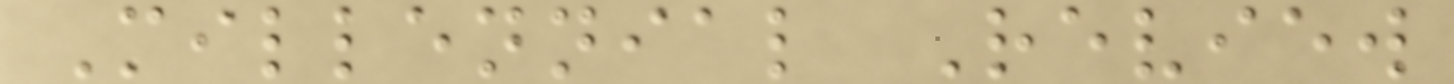Millennial Review
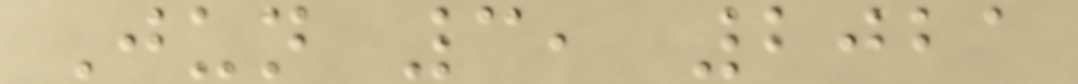Jun 3, 2021
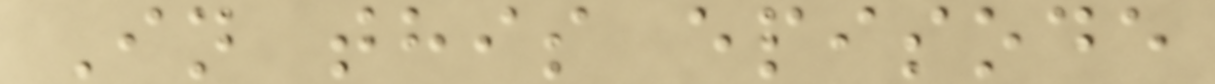In this episode
